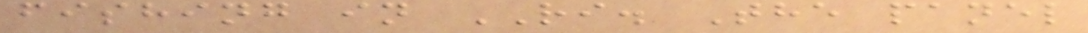fishing in RI. The panel
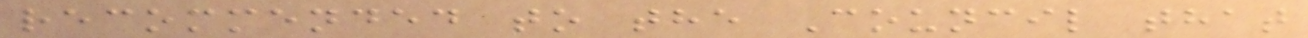recommended to the Council that
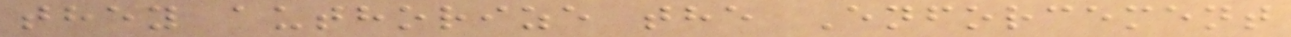they authorize the Enforcement
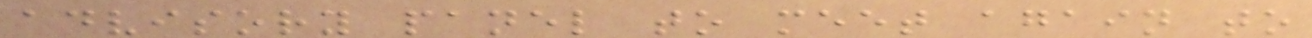advisory panel to meet again to
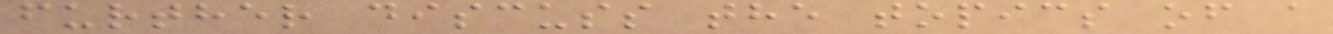further discuss the topics of a
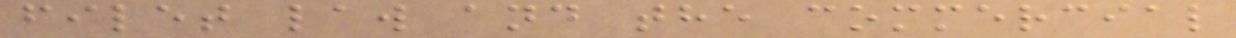filet law and the commercial
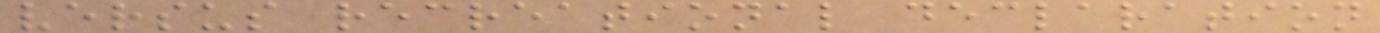versus recreational declaration
